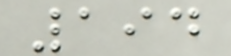194
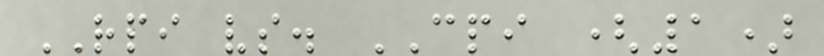RPI vs. CPI (1)
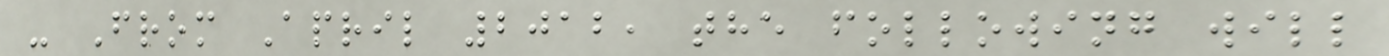- From April 2012, the following will
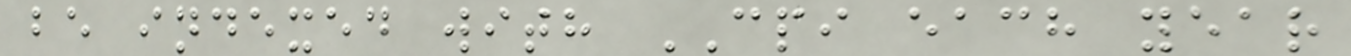be indexed with CPI each year
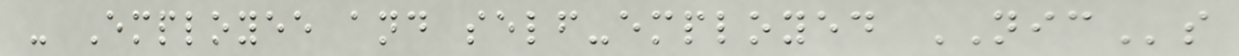- Employee and self-employed NICs
